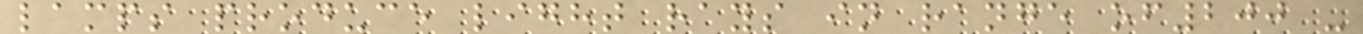lamps produce light rays in range of200 -
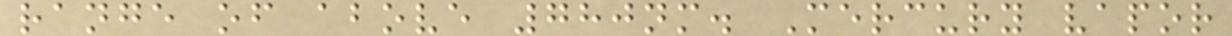range of above 780nm. Mercury vapor
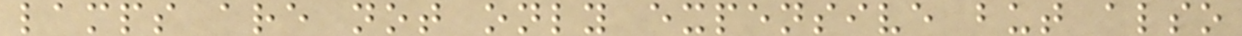lamps are not only expensive but also
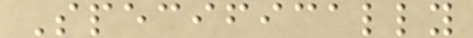Specifically
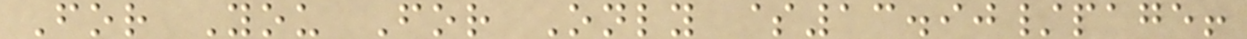For You For Only $13.90/page!
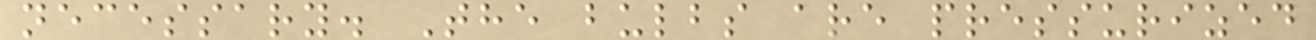necessary. The bulbs are pressurized
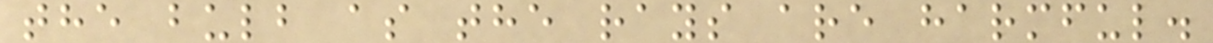the bulb as the rays are harmful.
